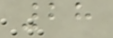28
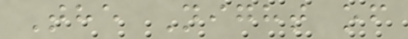The Night of
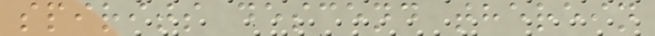spirits descend therein
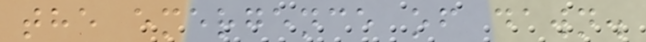the emergence of dawn.
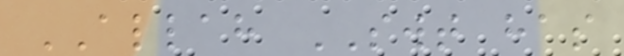ALLAH SWT has
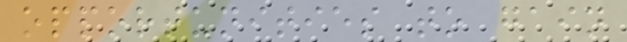opportunities to gain
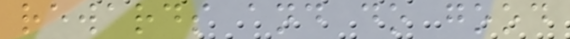rewards and do good
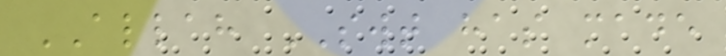ALLAH SWT has made
